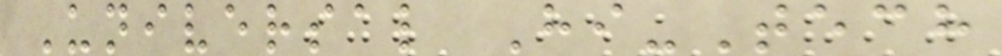Universal Hi-Tech
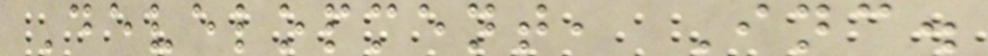Development, Inc.
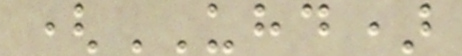(UHD)
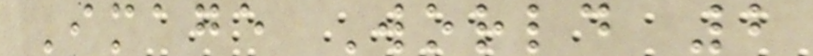Image World 2
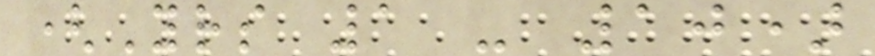(Yrs 1 - 10)
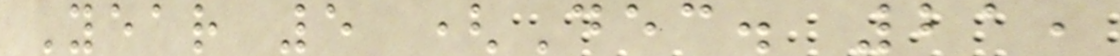Year 5 (Dec. 21,
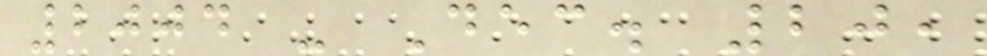2004 - Dec. 20,
